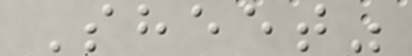Sheet"
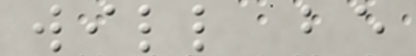will be
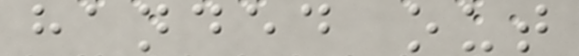handed out
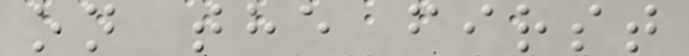on the first
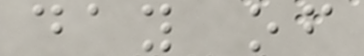day of
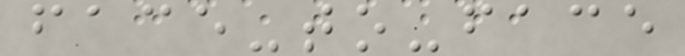face-to-face
